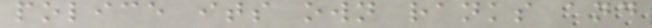police its own ranks and
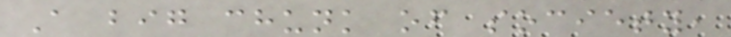A big chunk of society,
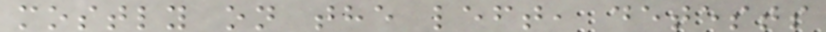mostly on the left, detests
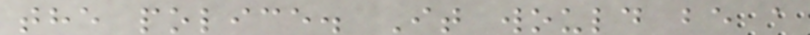the police. It would be a
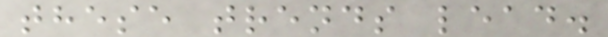these trends lead.
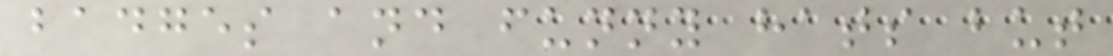badges and funny hats but
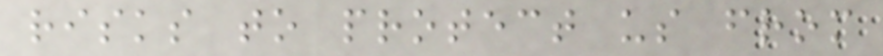risks to protect us from
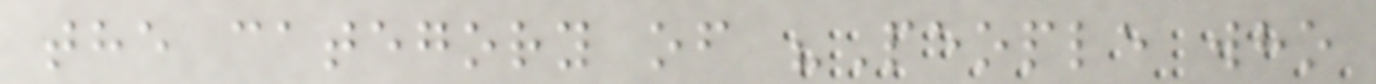the category of "People who
